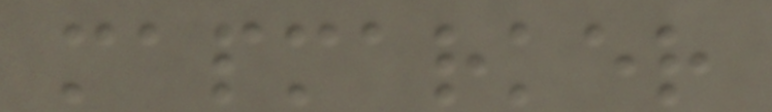mapmarker
